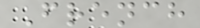French
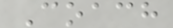Coach
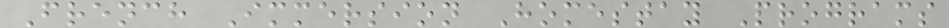French Immersion Homestay Programs
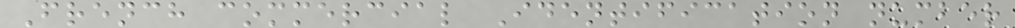French commercial Identification number
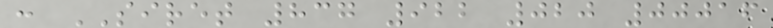: SIRET 837 922 020 00016
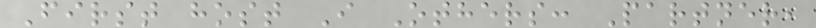First host I Others: Partner,
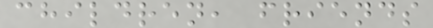children, friends
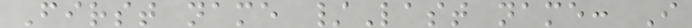First name /Last name: I
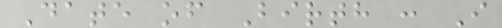Date of Birth : I
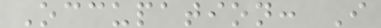Occupation: I
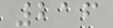216
